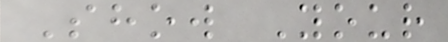Show Your
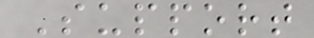Support
